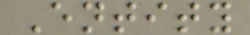Entity
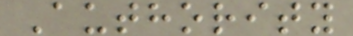Authority
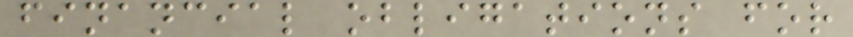financial obligations for
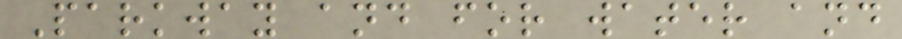Parkway and for water and
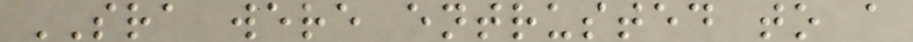SRA were entrusted to a
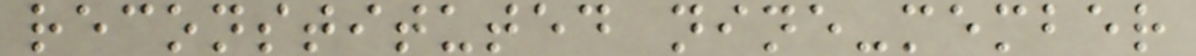reconstituted nine-member
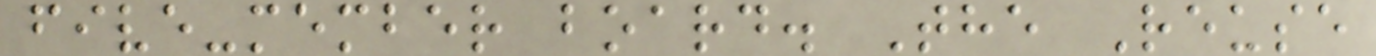five-member board. The Reuse
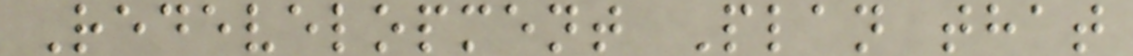Redevelopment Plan that
